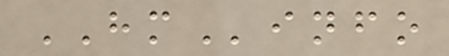HMinfo
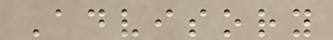Advisory
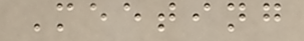Meeting
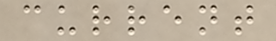current
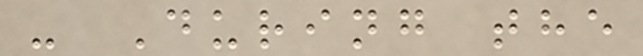- During the
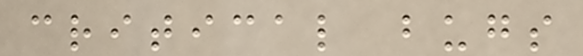critical bugs
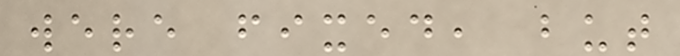were fixed, but
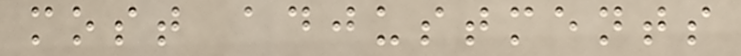most adjustments
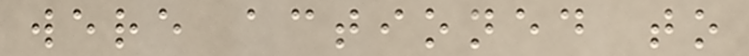were actioned to
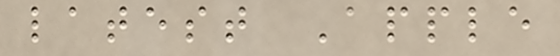latest Apple
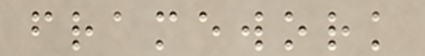framework
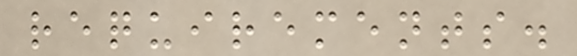requirements.
